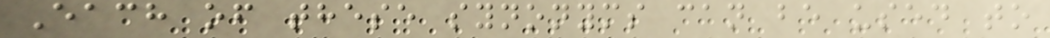Each of these synonyms can be used to
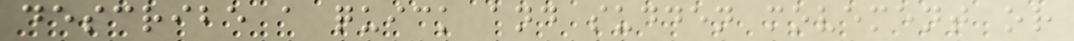describe a quick and sudden movement or
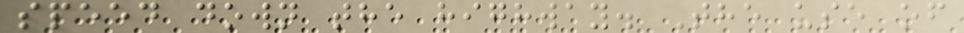speed down the highway. The use of
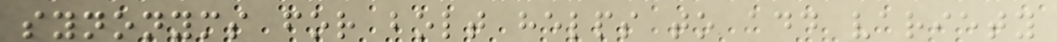synonyms for bolt helps to add variety
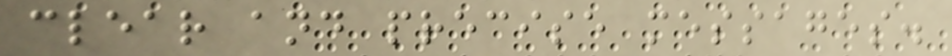clear and precise messages.
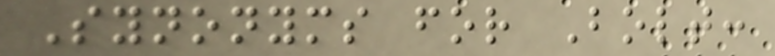Synonyms for Bolt:
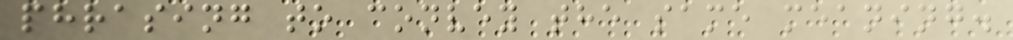phrasing to convey the same meaning.
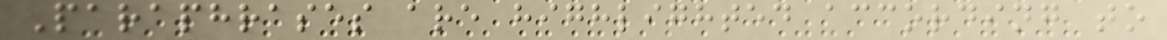Paraphrases are highlighted according to
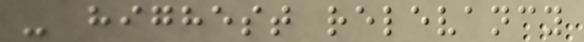- highest relevancy
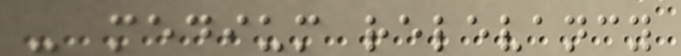- medium relevancy
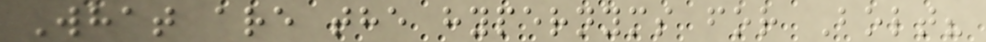What are the hypernyms for Bolt?
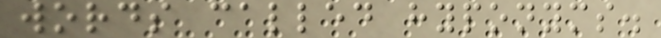words called hyponyms.
